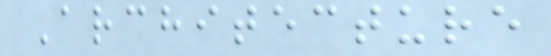Architecture
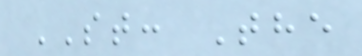ST: The
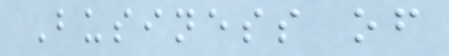Business of
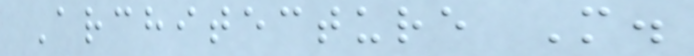Architecture M.
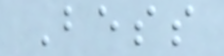Bess
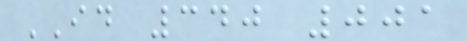ID 340 001
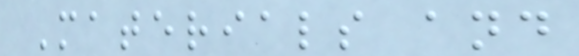Materials and
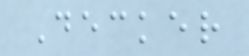Decker
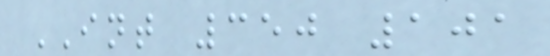INT 350 101
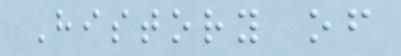History of
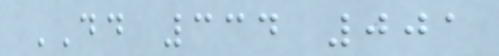DD 334 001
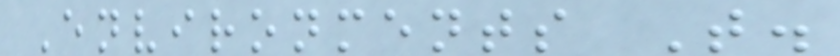Environments T.
